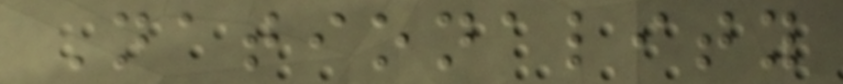Nationality
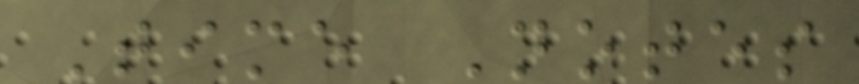Time Notes
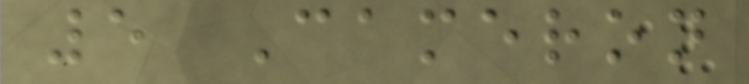5 Cameron
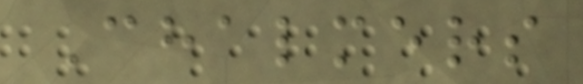Chalmers
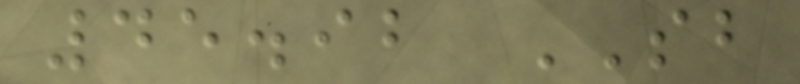45.92 SB
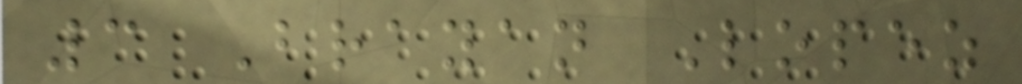3 Brayan Lopez
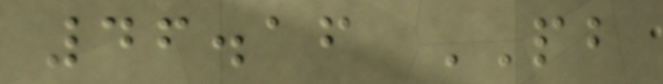46.16 PB
